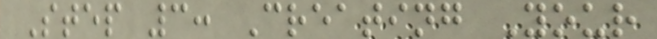Step 3: Creating Your
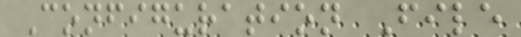Configuration File
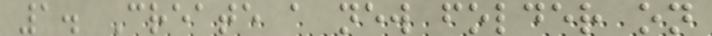1. Create a new folder on
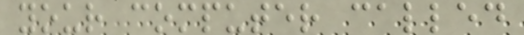your computer called
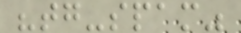"tg-spam"
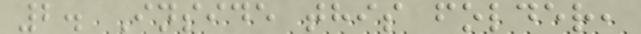2. Inside this folder,
